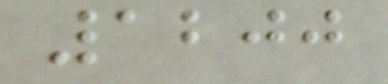1200
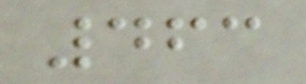463
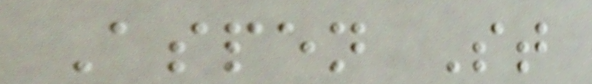Aspen St
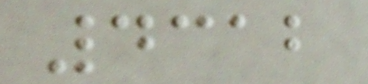4312
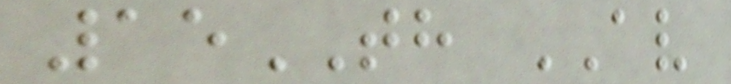15TH AV
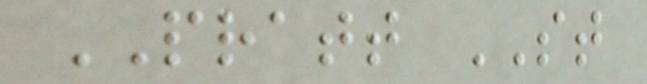PRATT ST
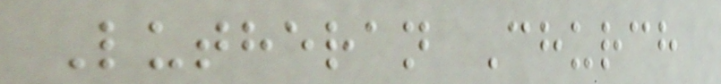Lutheran Church
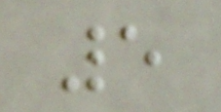5
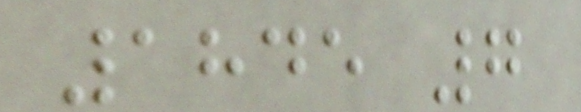1845 7
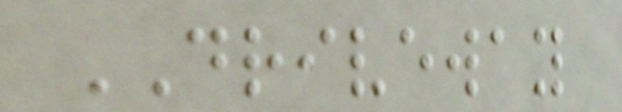DRIVEWAY
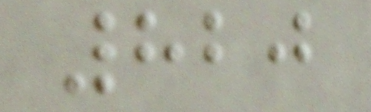820
